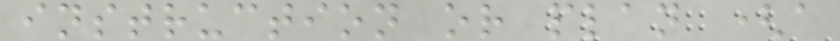instruction or plan (a
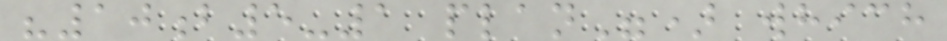"10b5-1 plan") which
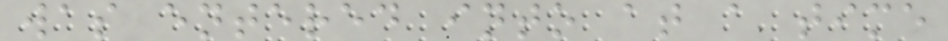was entered into at a time
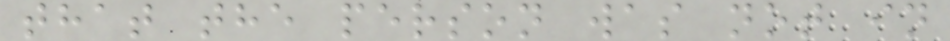that the person was not in
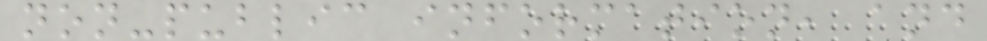non-public information, and
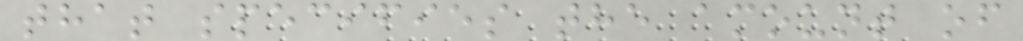that specifies the amount of
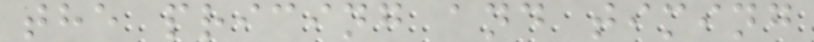the pricing and timing
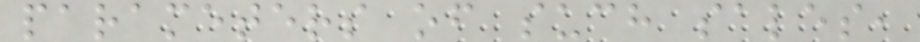parameters of such sales,
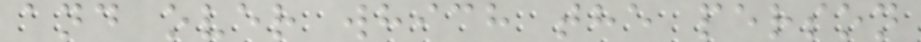and over which the person
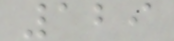129
